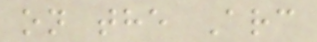on the Arc
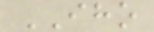IHO
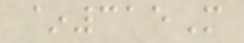~315M
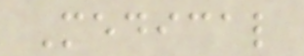Medical
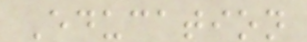Education
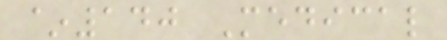~140 Medical
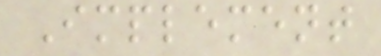Implement
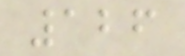126
